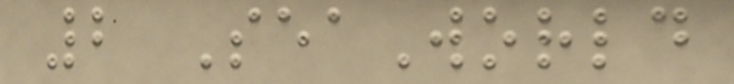2 SeaWorld
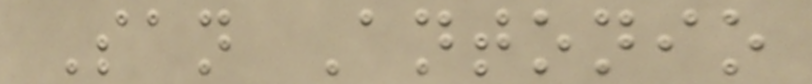San Antonio
